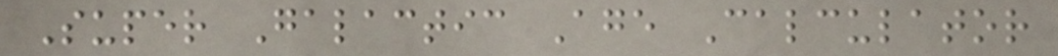Super Galactic Age Calculator
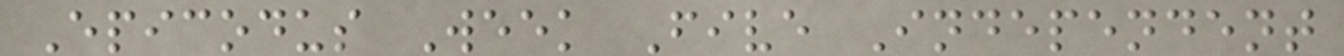Epicodus Week Five Independent
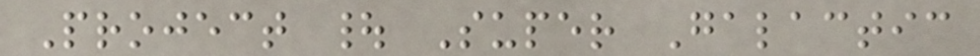Project | Super Galactic
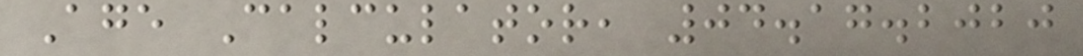Age Calculator, 04.17.2020
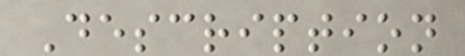Description
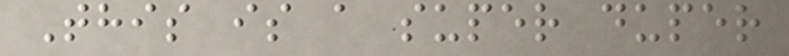This is a super duper
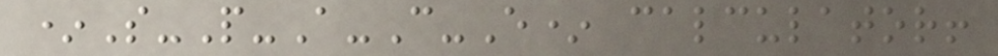*S-P-A-C-E* calculator!
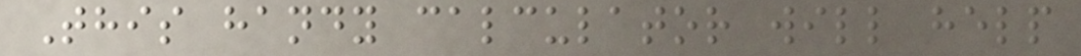This handy calculator will help
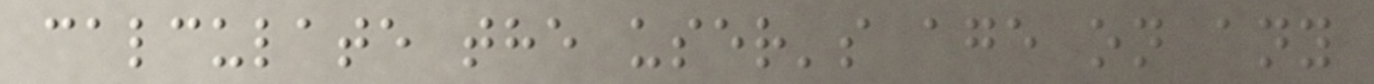calculate the user's age on any
